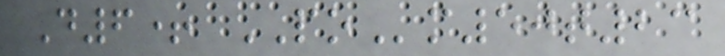D6+ POm50t23
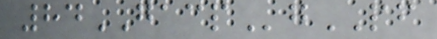84GACPgPF
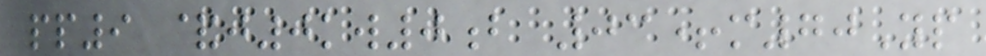pp9 &j0kw0b 03+m70Yp
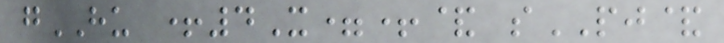gHU +4X=+& sPJ&
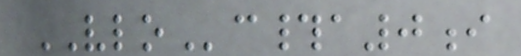VLOc#a0i
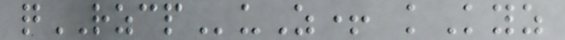qRZCPuZ+ kKyz
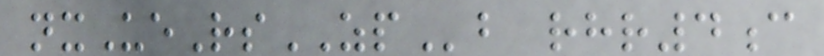nxUeRsZPb rhr4c
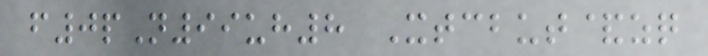f0pN99uh8 Xtcbut&zq
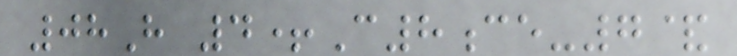08H 4+C8ce-7&
